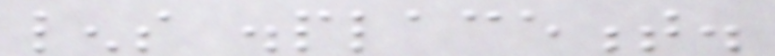lens displacement.
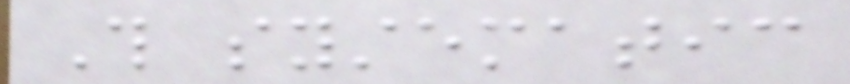This systematic
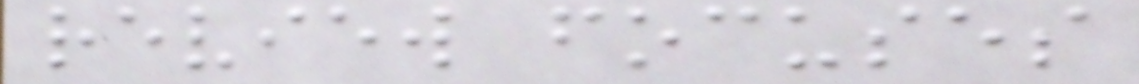review focuses
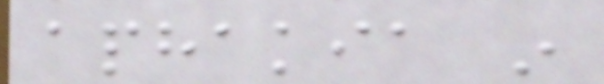aphakia in
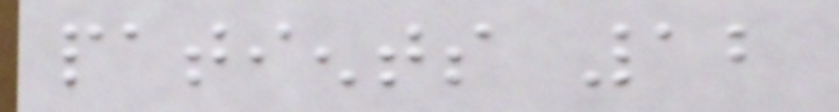patients 12
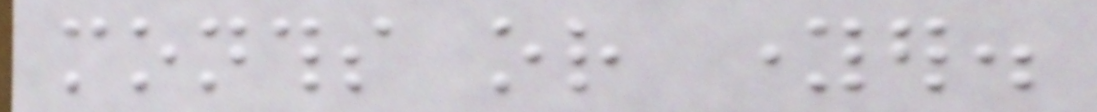months or younger.
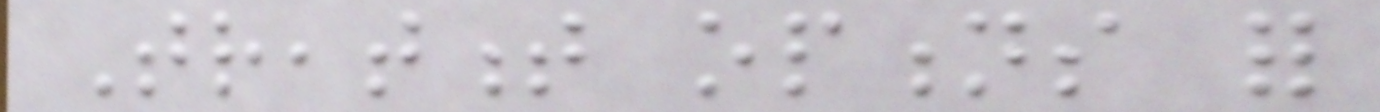Treatment options for
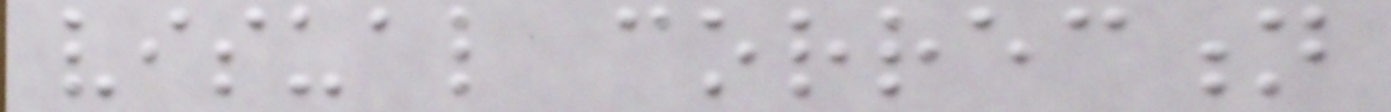visual correction
